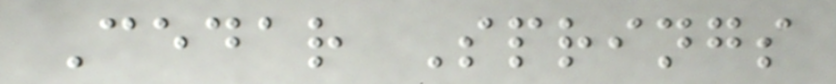Cedar Springs
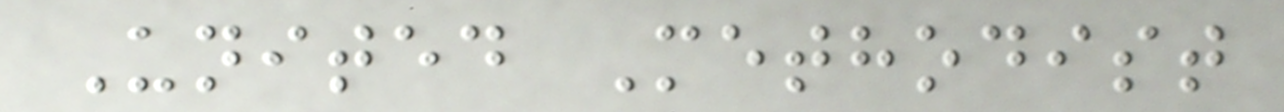United Methodist
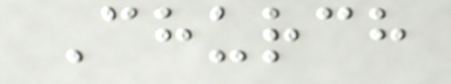Church
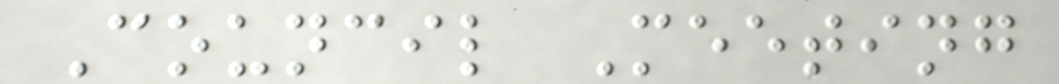Council Meeting
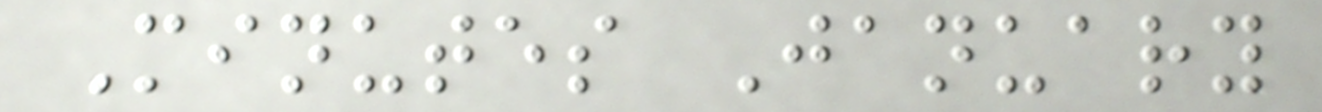Minutes January
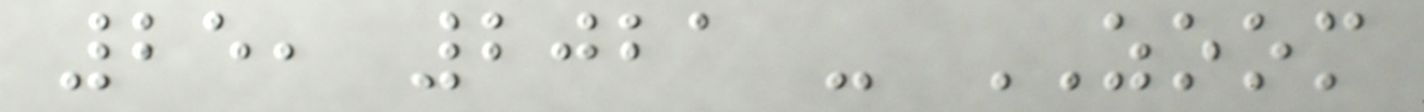25, 2021 - ZOOM
